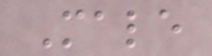Male
